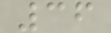36
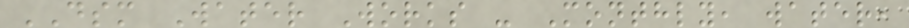DSM Water Works - Monthly, water,
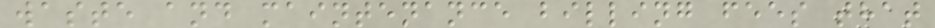waste and maintenance billing fees that
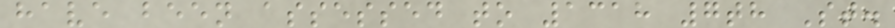have been assessed to 1318 7th St.
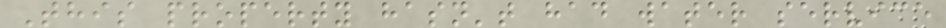This property hasn't had water service
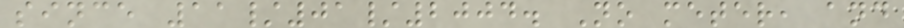since 11/01/2004. No meter, and
